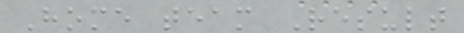Home team Result
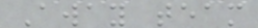Away team
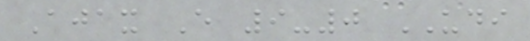Ajax E 9-0 UDI
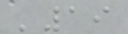'19
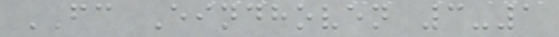FC Eindhoven 3-1
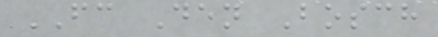FC Den Bosch
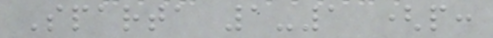Sparta 1-1 (p:
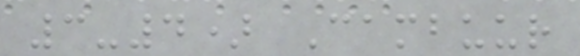3-4) Cambuur
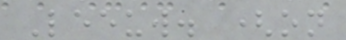Leeuw. (on
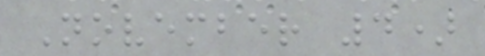November 4)
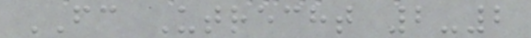FC Utrecht 2-2
